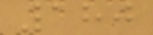180
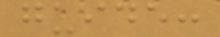guide:
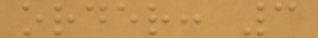order: 3
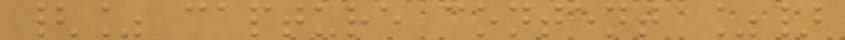{% capture content %}
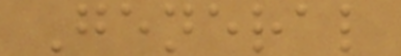General
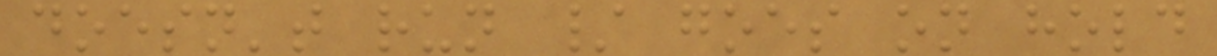doesn't run / goes on hold
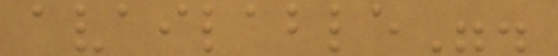available".
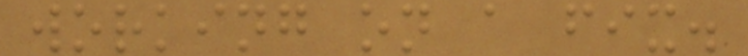working on a fix.
